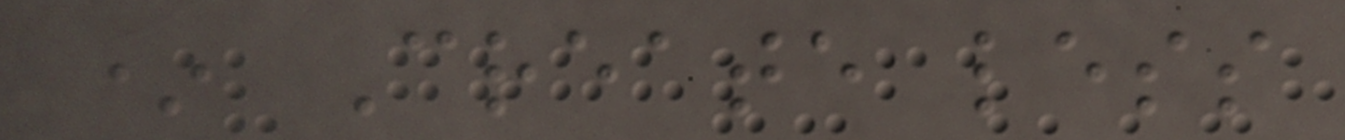* Create less
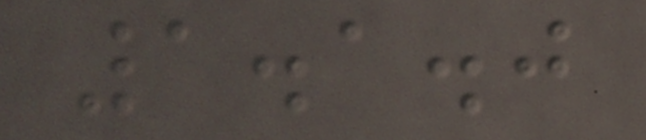1.1.0
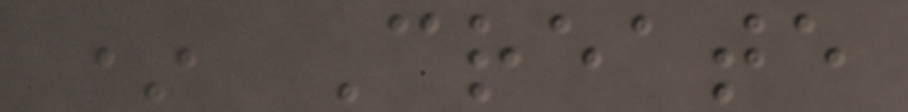* Create
